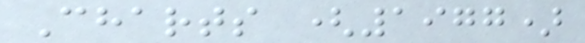Charts (1977)
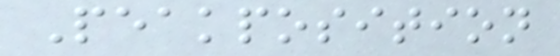Peakposition
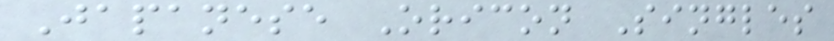Japanese Oricon Singles
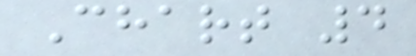Chart 4
